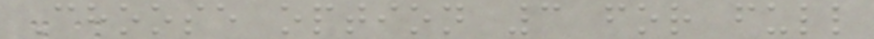Choose option 3 for full
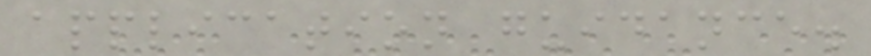application guidance.
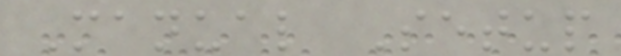Manual Setup
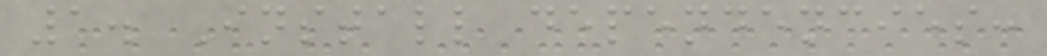1. Install dependencies:
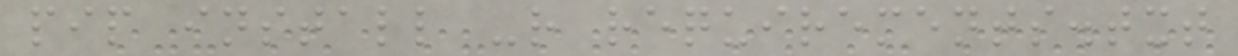pip install -r requirements.txt
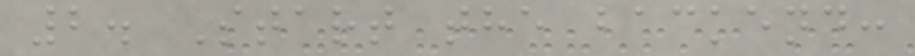2. Start the backend:
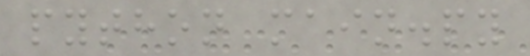python main.py
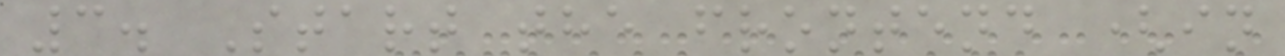3. Start the frontend (in
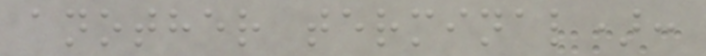another terminal):
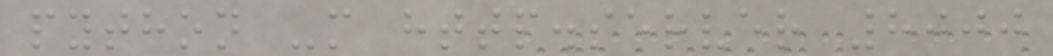python -m http.server 8000
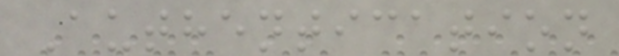Authentication
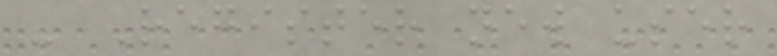- Register new user
